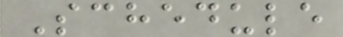Schedule
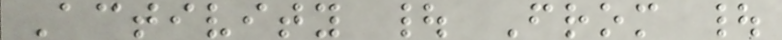Activity | From |
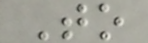To
